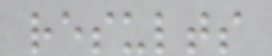results
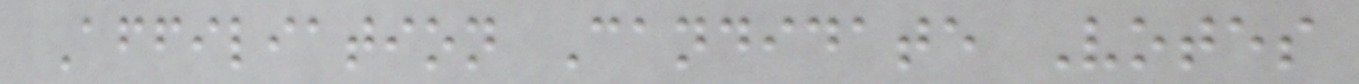Affiliation Candidate Votes
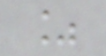%
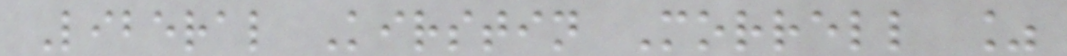Liberal Kirstin Morrell %
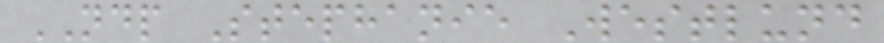NDP Stephanie Westlund
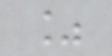%
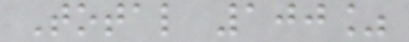Total 100%
